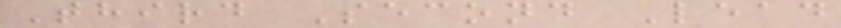Third Second Lead
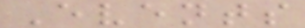Events
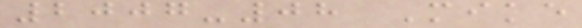2007-08 Mike
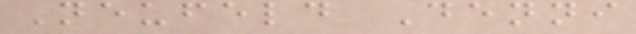Neufeld Denni
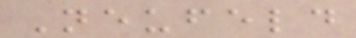Neufeld
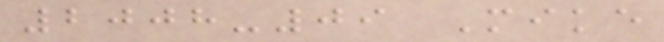2008-09 Mike
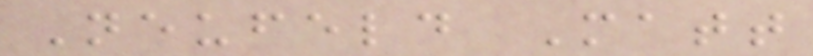Neufeld Matt
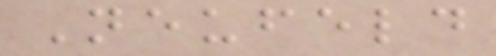Neufeld
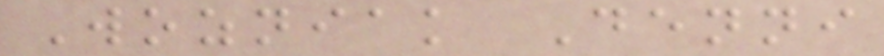Wozniak Denni
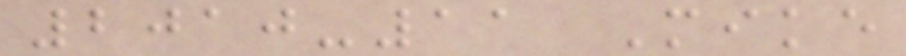2010-11 Mike
